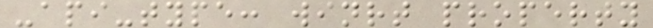-api-type: winrt property
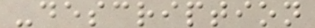-description
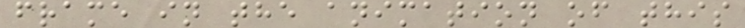frame in the animation of this
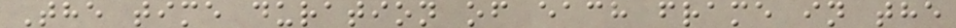The time duration of each frame in the
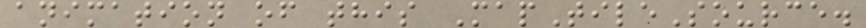animation of this MapTileSource.
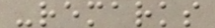-remarks
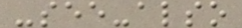-see-also
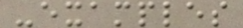-examples
